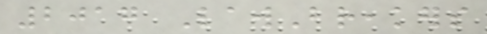2017 LawBreakers
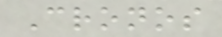Cronos
